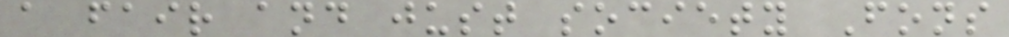a fair and just society Fons
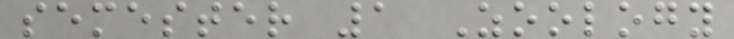semester 1 Zoology
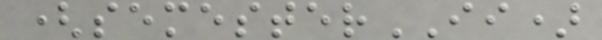(semesterII)
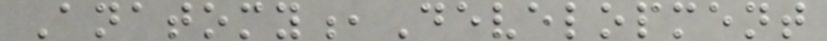Anatomy,Development
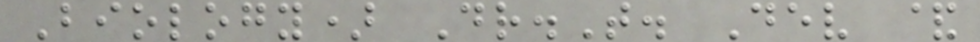Biology) Dr.T. Dev &
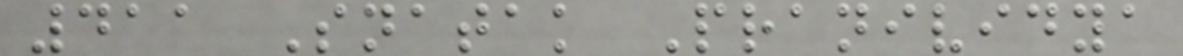411 Snatak Pranividya
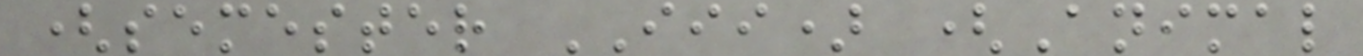(semester III) (Animal
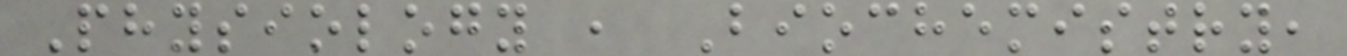Physiology , Biochemistry,
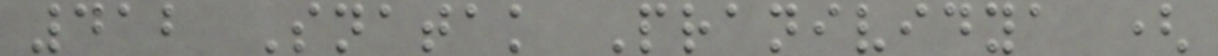412 Snatak Pranividya (
